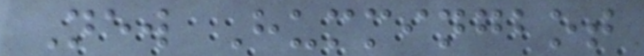New Hummingbot
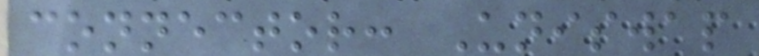connector: Uniswap
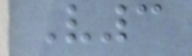V3
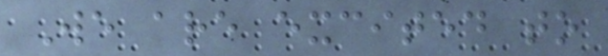We are excited to
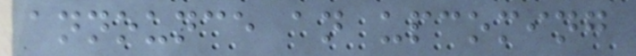announce an upcoming
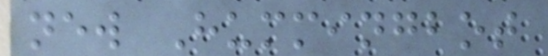new Hummingbot
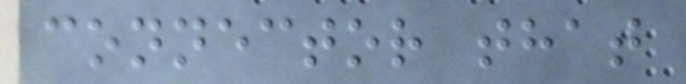connector that
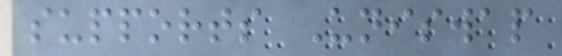supports Uniswap
